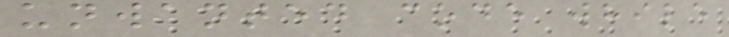unwanted code while
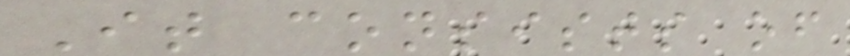It consists of
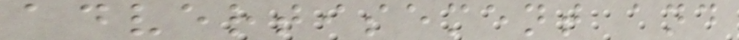advertisement and
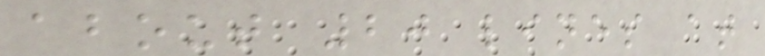about 20 lines at
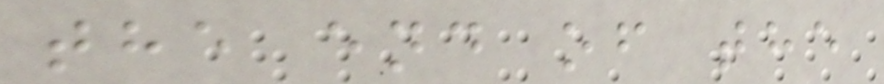the end of the
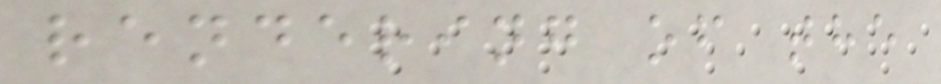rendering of the
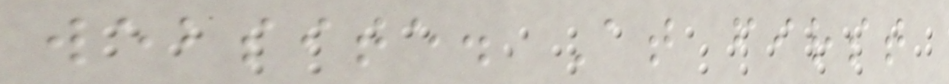website. At first
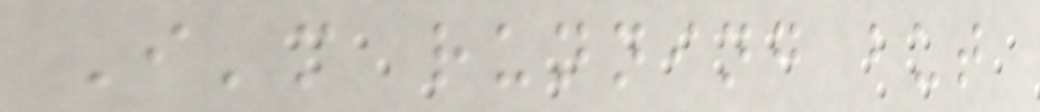I'm running but
